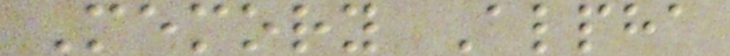Memory Alpha
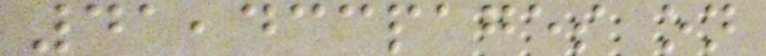41,433pages on
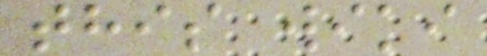this wiki
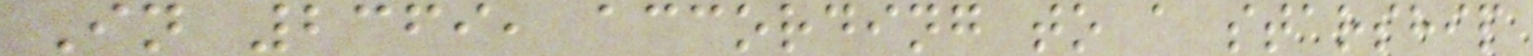In 2369, according to a starship
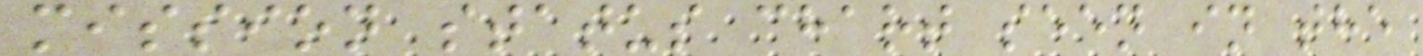mission status chart seen in the
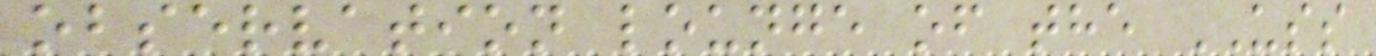observation lounge of the USS
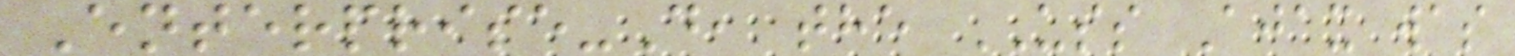Enterprise-D, the USS Ajax was
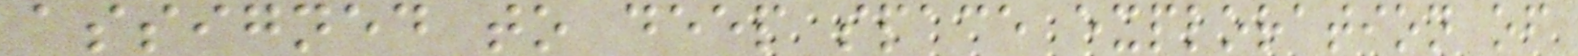assigned to deep space exploration of
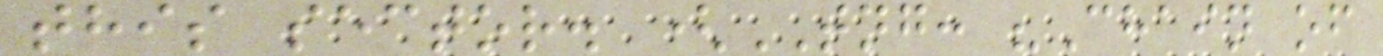this sector. (TNG: "Chain of
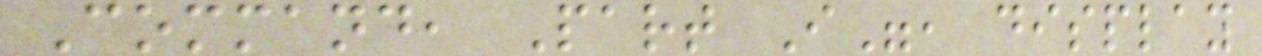Command, Part I", display
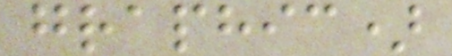graphic)
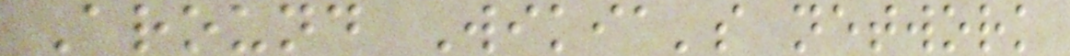Around Wikia's network
